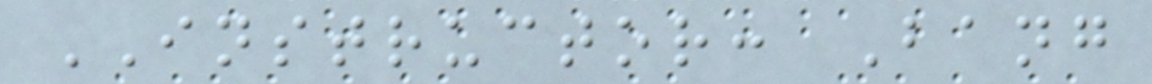INSTRUCTOR: Bang
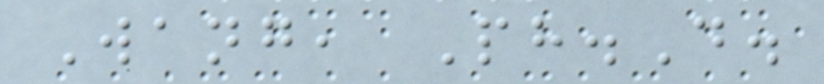Wang, Ph.D.
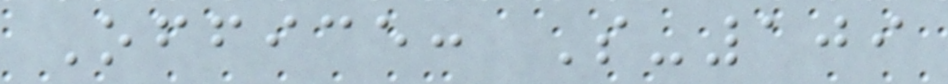Office: S-109
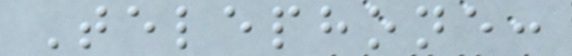Telephone:
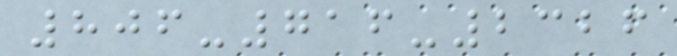806-716-2326
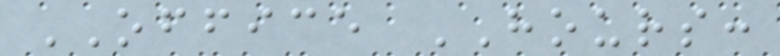OFFICE HOURS:
